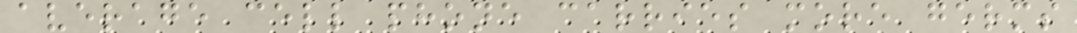average cell phone carries more germs
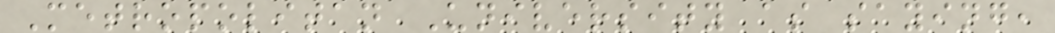Metropolitan University as saying,
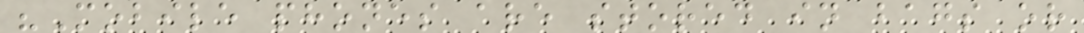"Mobile phones are stored in bags or
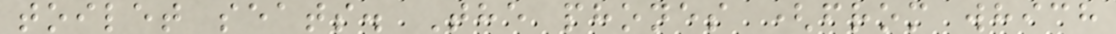toilet seats. The phones (from which
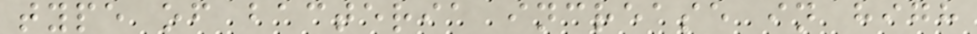type of bacteria increase in high
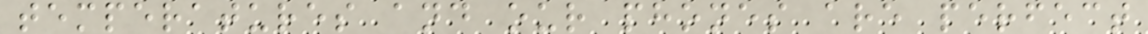temperatures and our phones are perfect
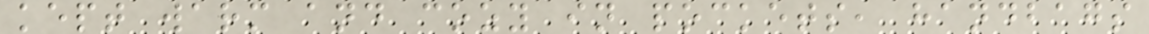kept warm and cozy in pockets, handbags
